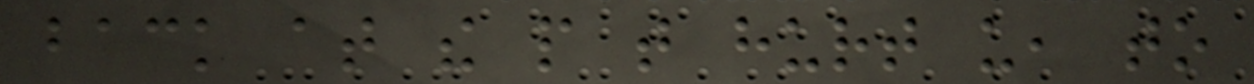back at the people that hurt us, to
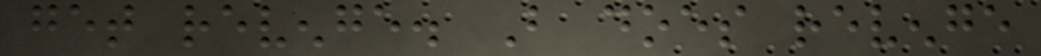get revenge. But does revenge
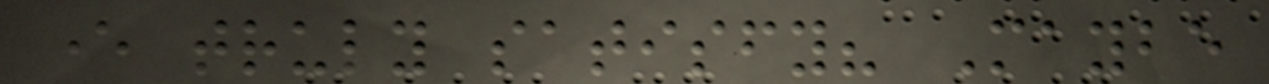ever truly satisfy? Maybe
